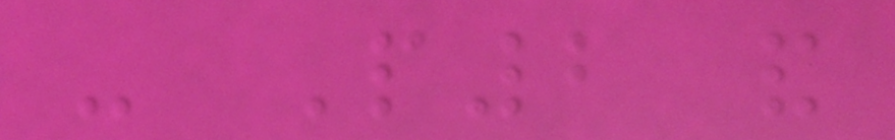- P2 and
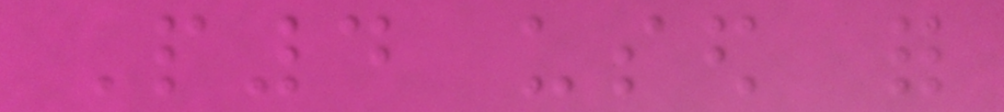P4 used for
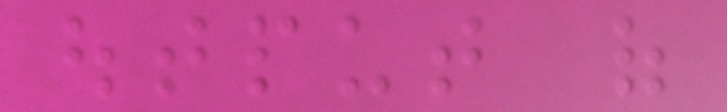output of
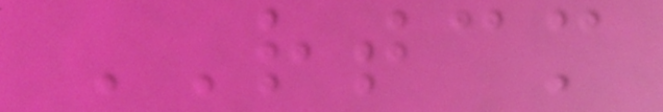RTCM
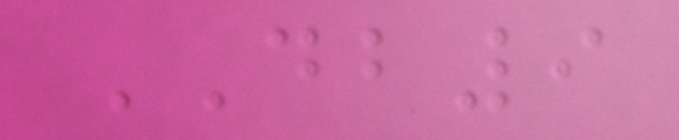DB9
